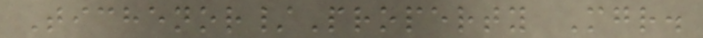Tichenor/Property Mgr.
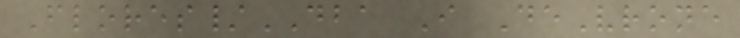Flores/DBA I DeVrone
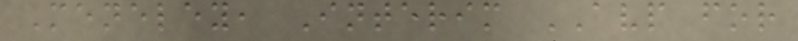Meneley, Interim AVP for
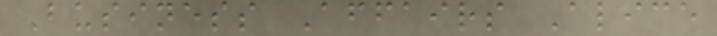Business Affairs Alice
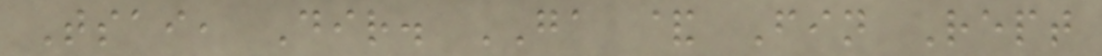Tsai, Dir. GA & Fin Rept
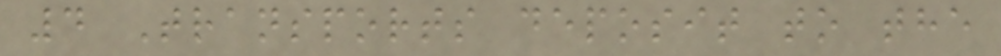4 Transports deposit to the
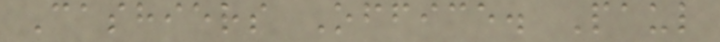Cashiers Office. Paul
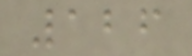126
